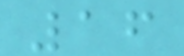16
